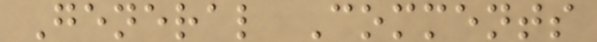General Comments
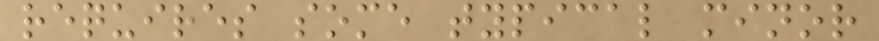requires some typical minor
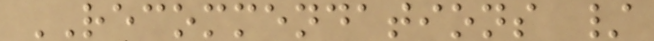RECOMMENDATIONS /
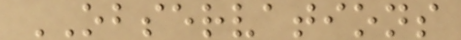OBSERVATIONS
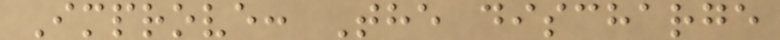Improve: The discharge
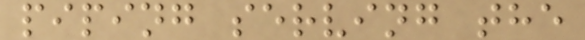piping serving the
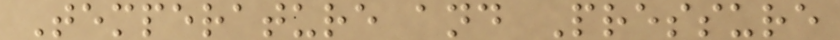Temperature and Pressure
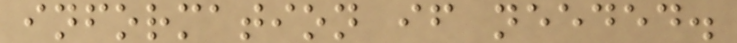information if needed.
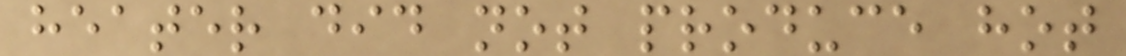heater did not produce hot
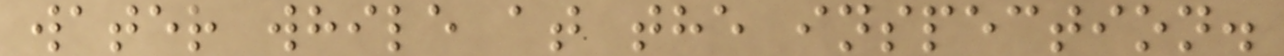water while at the inspection.
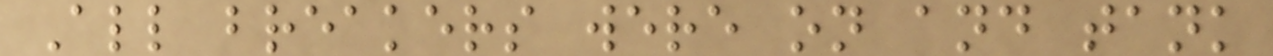All breakers were on and tank
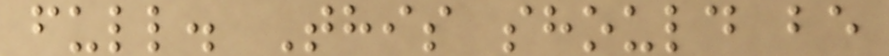full. This should be
